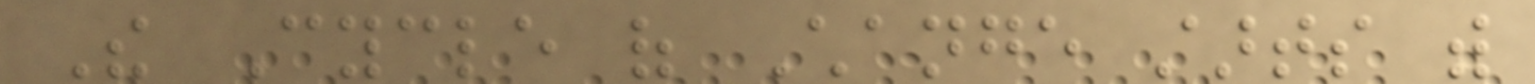The Cycle of Change starts with
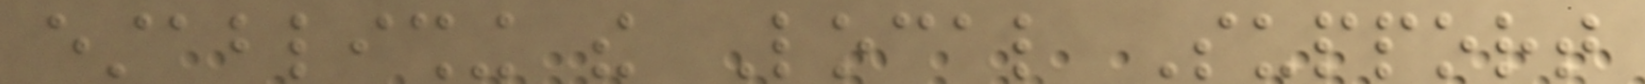establishing the Local Support
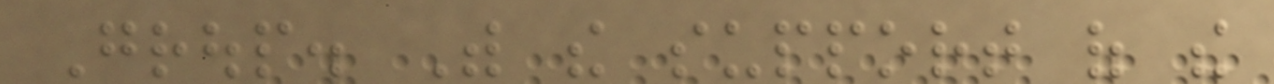Group. With the support of the
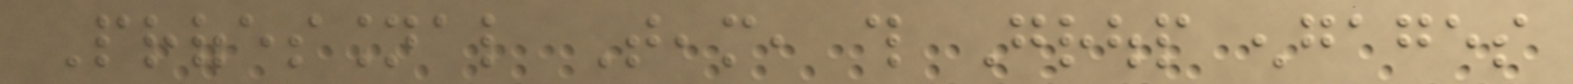Professional Team, this Group engages
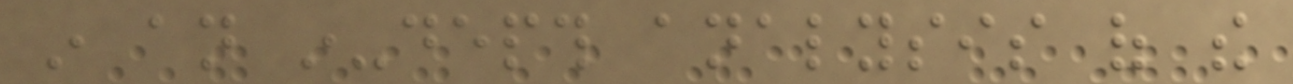in an in-depth analysis of the
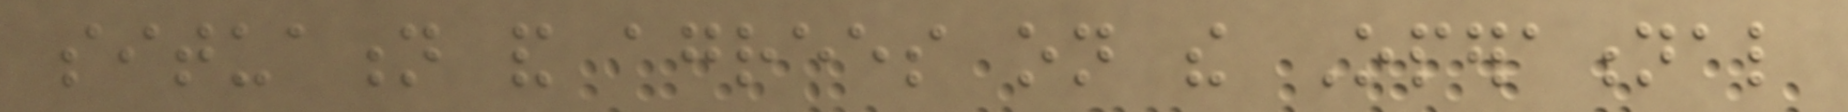situation and agrees on the Operational
